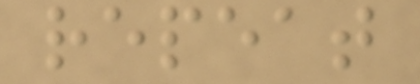repeat
